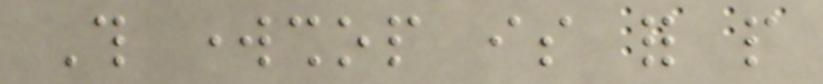This workshop is for people
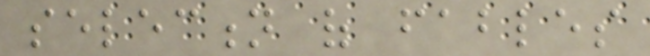selection of fables
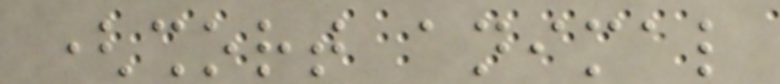(short animal
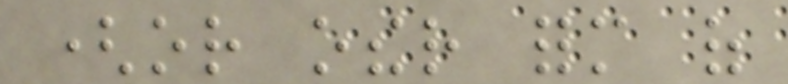(or other form of
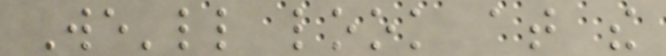We'll look at the
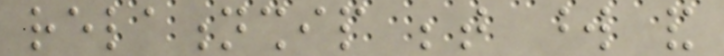relationship between word and
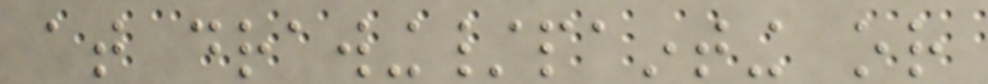at drawing/painting or
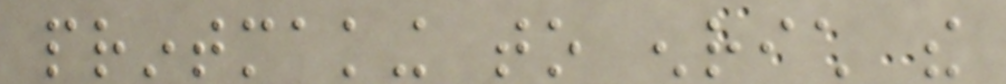printmaking to enrich the
